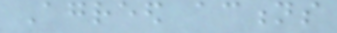Agreed actions
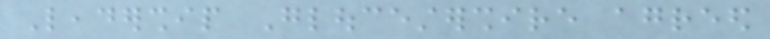Leadership Gloucestershire agreed
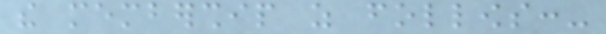the membership as follows:-
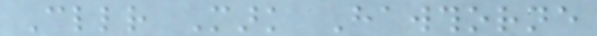Cllr Mark Hawthorne
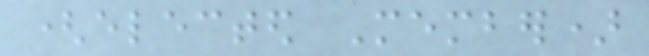(elected Member)
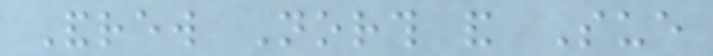Andrew North and Sue
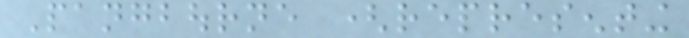Pangbourne (representing
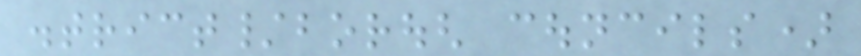district/borough councils)
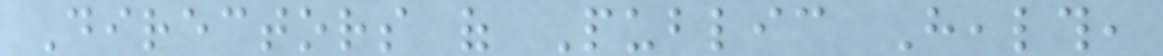Directors of Public Health,
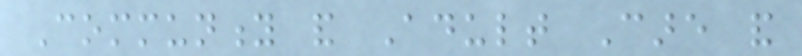Community and Adult Care and
